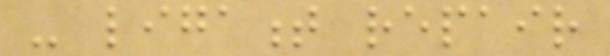- ligament repair
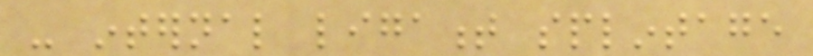- internal ligament splintage
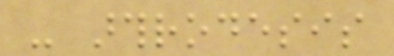- arthrodesis
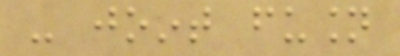- joint fusion
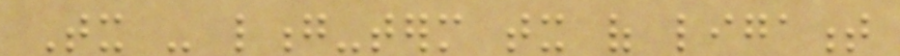Tx - long-term tx of ligament
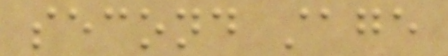second stage
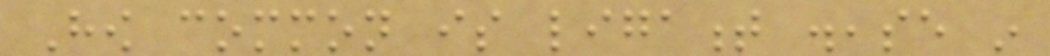How common is ligament disease in
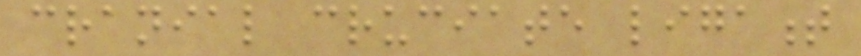cranial cruciate ligament
